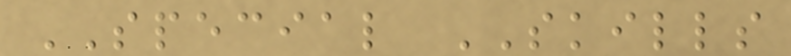SPECIAL SKILLS
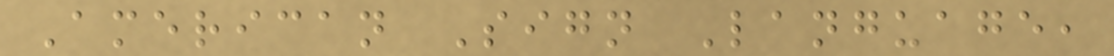American Sign Language,
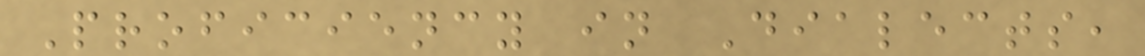Proficiency in Dialects,
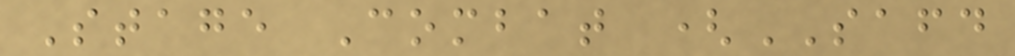Stage Combat (SAFD
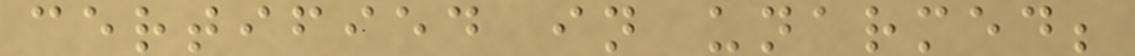certified in unarmed;
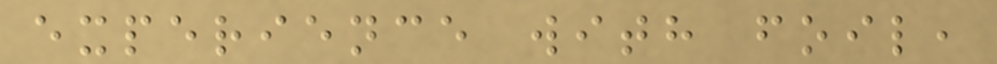experience with foil,
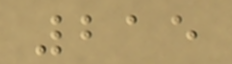215
